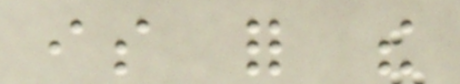is for the
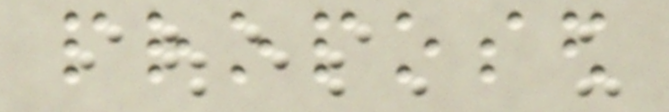proposed
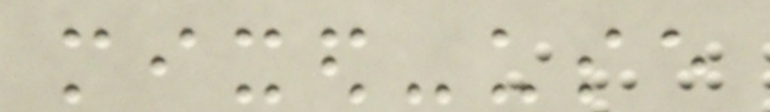mixed-use
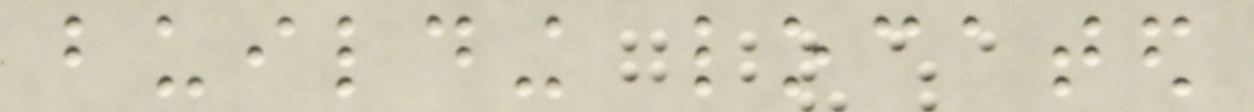building located
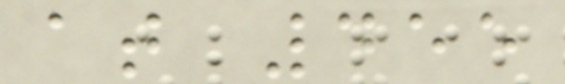at 455
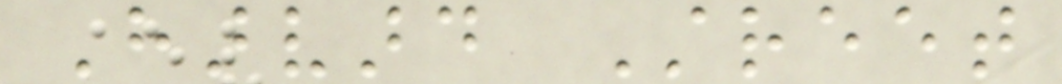Harvard Street
